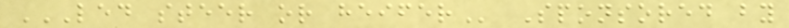LED STEER OR HEIFER Sponsored by
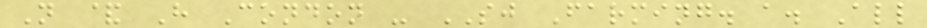N & H Condon - SJ Farming. a. All
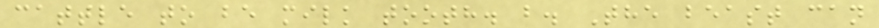cattle to be milk tooth. b. The beast can
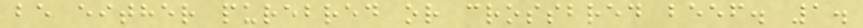be either purebred or crossbred beef. 1.
